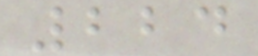224
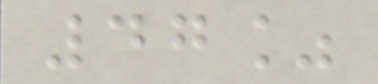47%
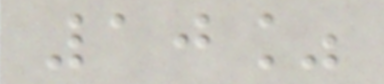10%
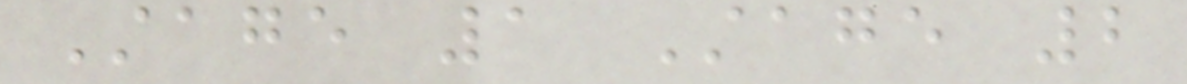Stage 1 Stage 2
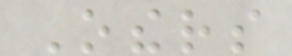Others
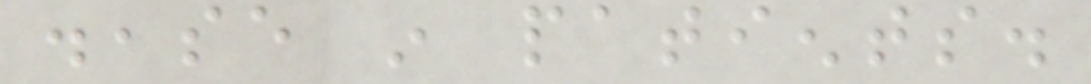disease in patients.
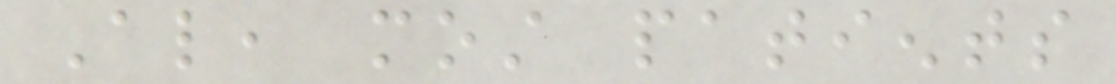Also, most patients
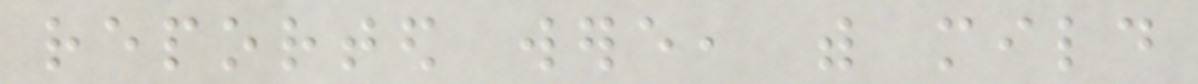reported were, with mild
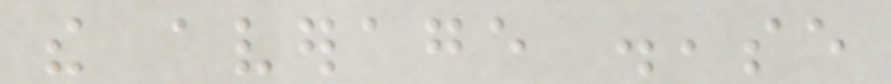the average disease
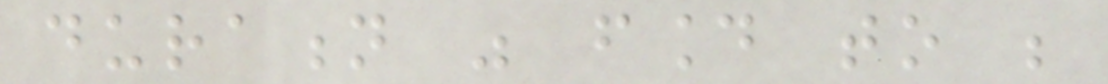duration was found to be
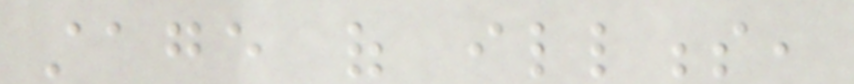stage of illness,
